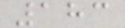183
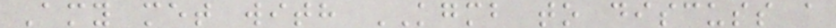Amy met with KGMB to discuss a
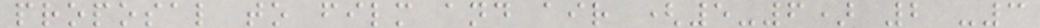proposal to film and air (5-6) 2 -3
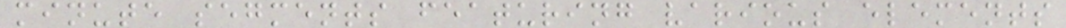minute segments featuring various elements
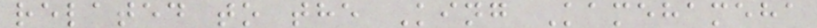related to the King Kamehameha
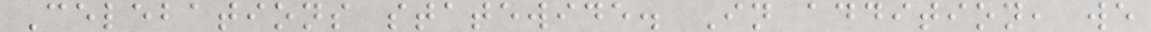Celebations statewide. In addition, we
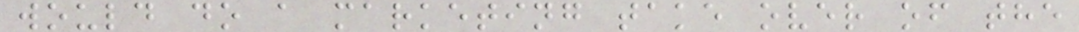would do a marketing take over of the
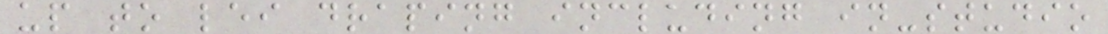up to lei draping including in-studio
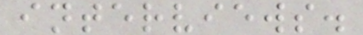interviews.
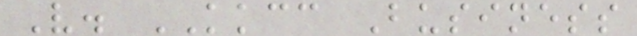V. KKCC Business
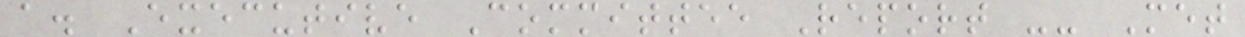a. Executive Committee Report -- Met
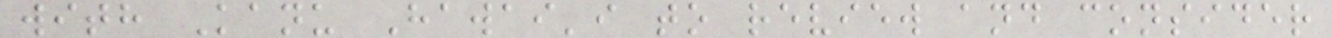with Kanu Hawai'i to review and consider
